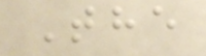The
